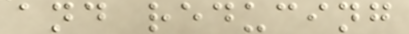and reducing
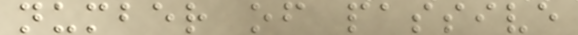number of passive
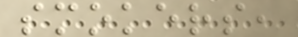smokers,
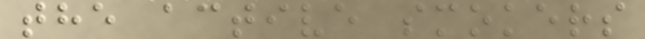the active smokers
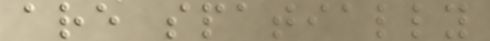are spatially
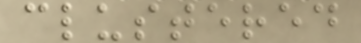clustered
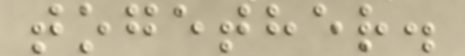together.
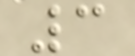3
